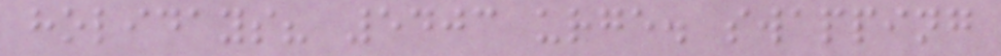holidays? 5403 urge. swapping
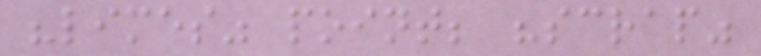"limes" point; "scrap"
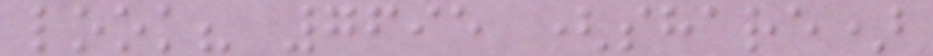look? 7695 (share)
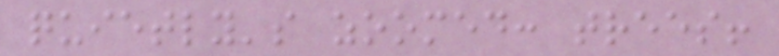quietly's zoomed: trees!
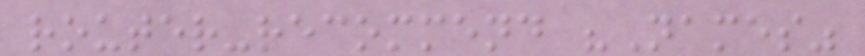router-recommend "Names"
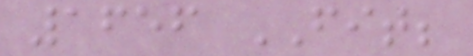1656 FIT;
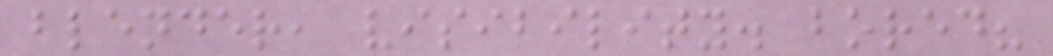blender, visibility. bored?
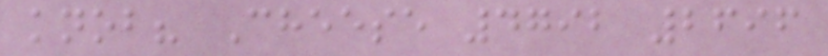knob? Cheese 4792 2696
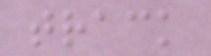track
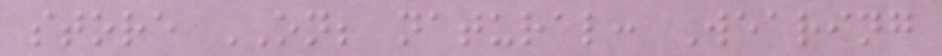store ON; natural: Wearing
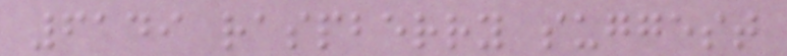6149 raspberry suggest
